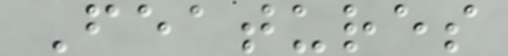Features
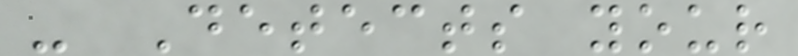- Detects your
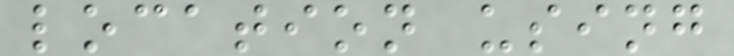location using
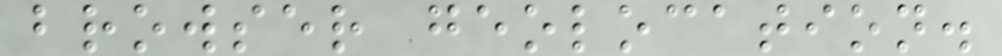browser geolocation.
